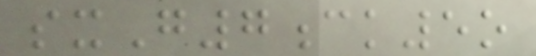sxG7ck5o
